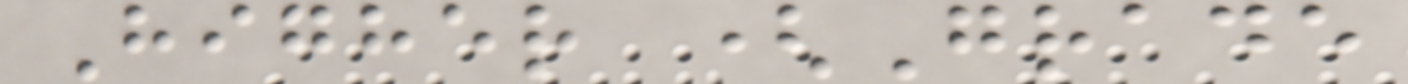Higher (Grade
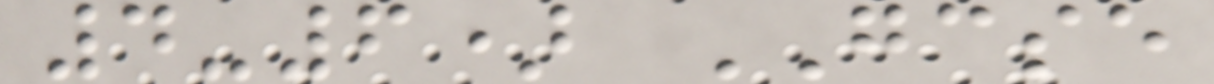4-6) GCSE
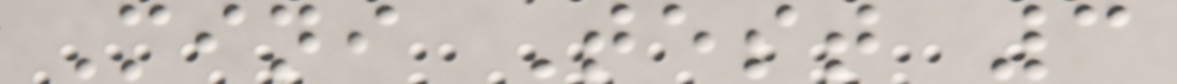Mini Test 3
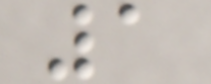1
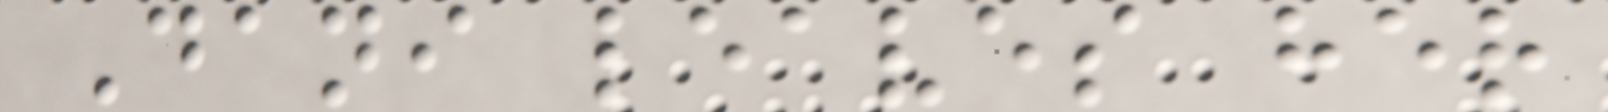Dani leaves her
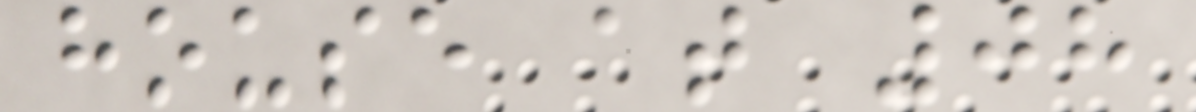house at 08
